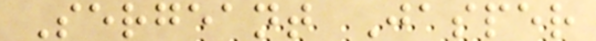Sergeant Jasper
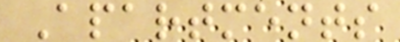Apartments
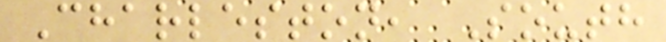Charleston, South
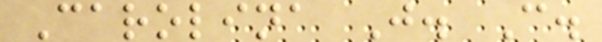Carolina J. C.
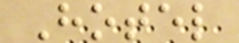Hotel
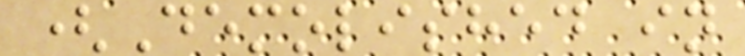(Demolished in
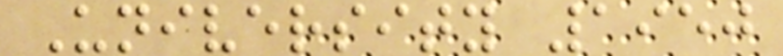University 1950
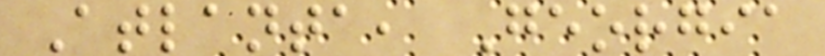Atlanta, Georgia
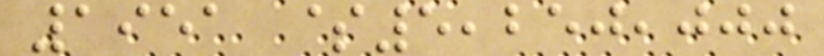1951 $5,250,000
